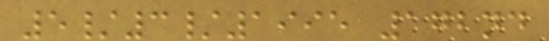5/3/1995 172nd
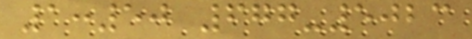1:50 677-5023
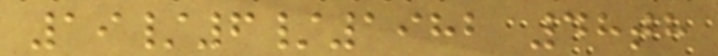19/6/1982 48th
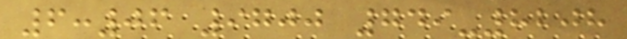6:06 9700 749-8208
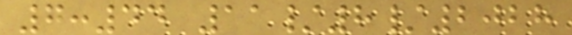7:44 11/8/2028
